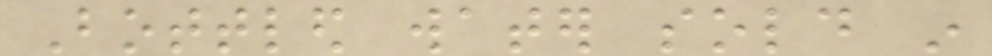Bottled water sold in
